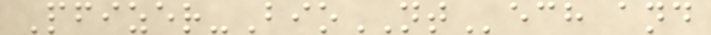Pfizer-BioNTech and
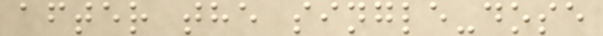after the single-dose
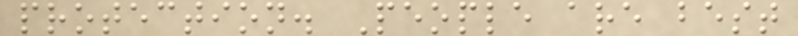protection. People are best
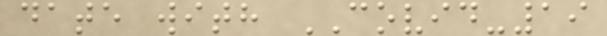date with COVID-19
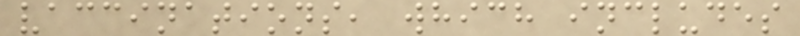vaccinations, which includes
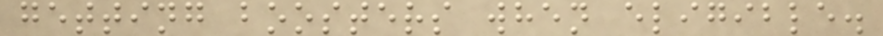getting boosters when eligible.
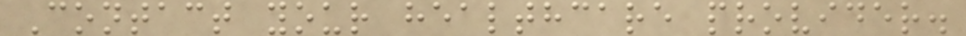Contact your healthcare provider.
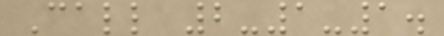Call 2-1-1.
